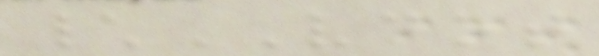\VDOT
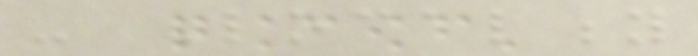- Locality
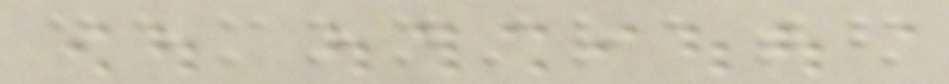demonstrated
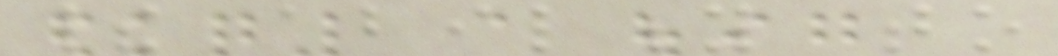their ability to
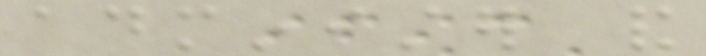administer and
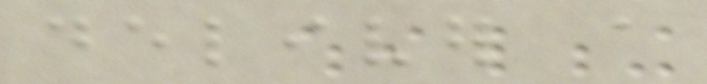deliver a
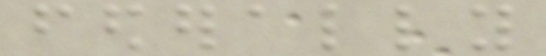federally
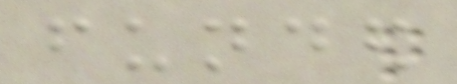funded
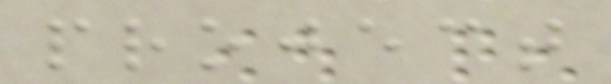project
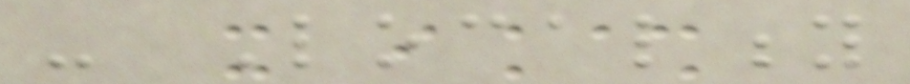- Locality
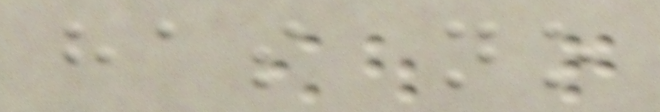has no
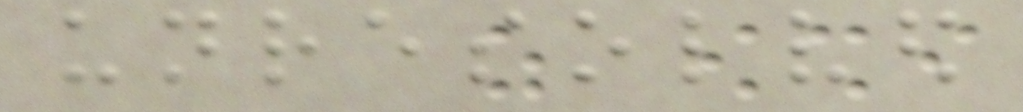unresolved
